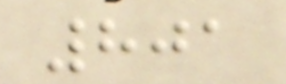801
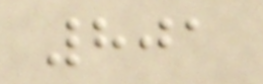801
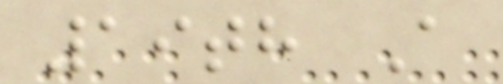19th A
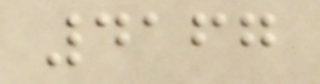4167
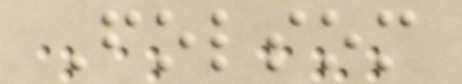Folsom
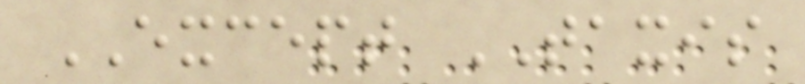EXCEPT TAXIS
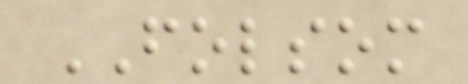FOLSOM
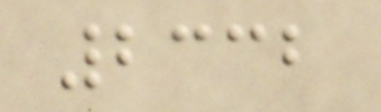2332
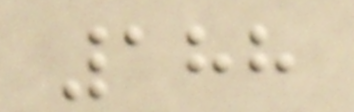188
